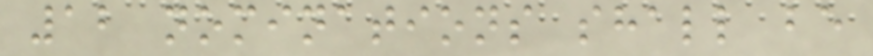12 nominations shall be
